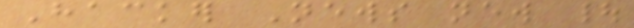Hacker News new |
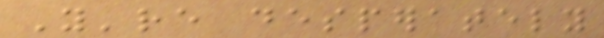You're desperately
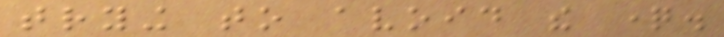trying to avoid the question.
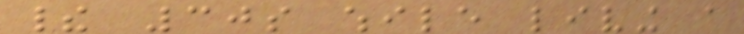their 30s while living a
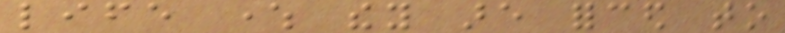life where they are forced to
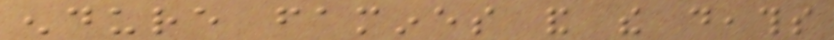endure famines and the deaths
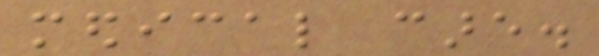medical care.
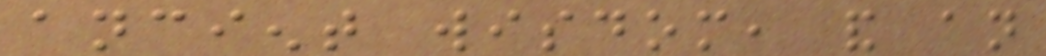ancient wisdom, and an
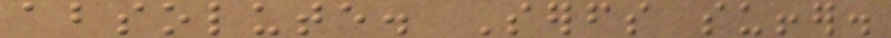absolute. Serfs suffer.
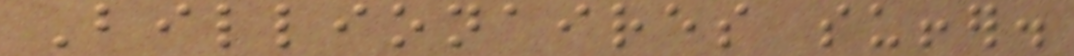Billionaires suffer.
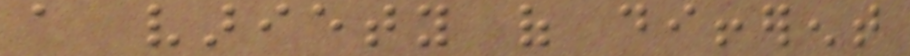a variety of different
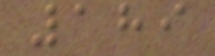189
